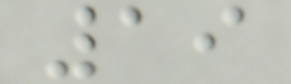19
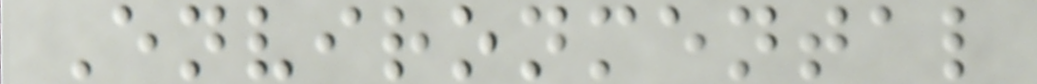Environmental
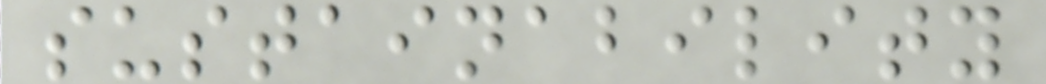sustainability
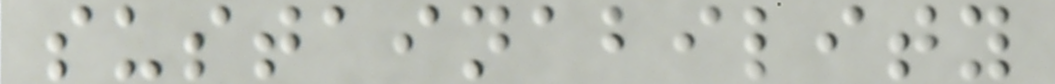sustainability
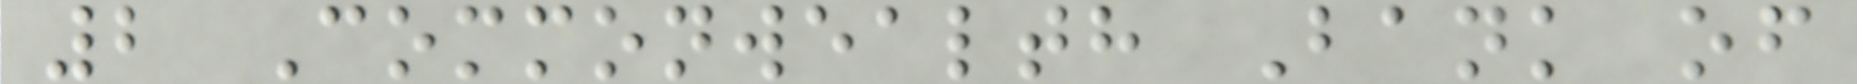2 Commonwealth Bank of
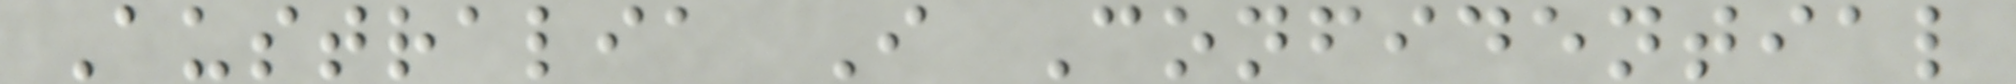Australia I Confidential
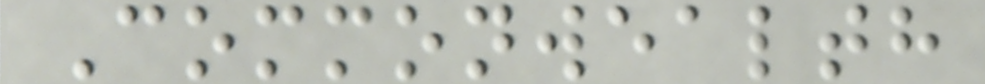Commonwealth
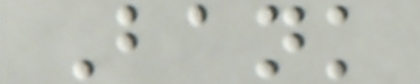Bank
